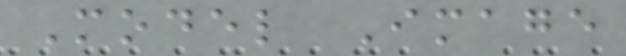Model Image
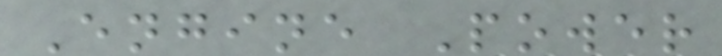Engine Power
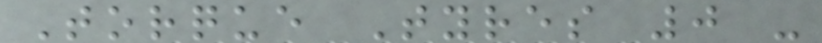Torque Tyres 0 -
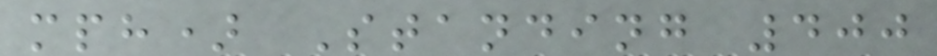mph) Standing 400
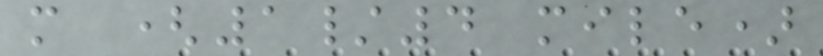m (1/4 mile)
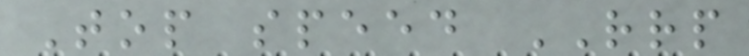Top speed RRP
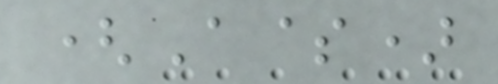(A$)
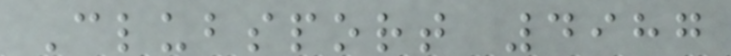Clubsport 4987
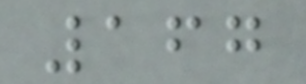167
